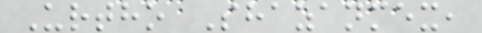Urtho Shazanmex,
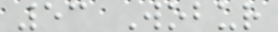53 Wobur
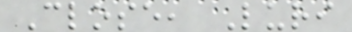Close, Luri
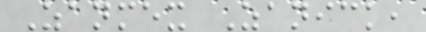Zanmex Zanick,
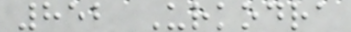852 Urkodra
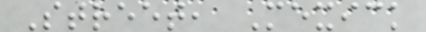Street, Mexick
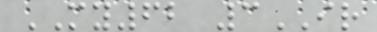MY62 3IR
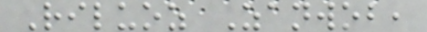Riluoz Zanwob,
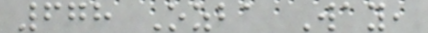678 Ozba Way,
